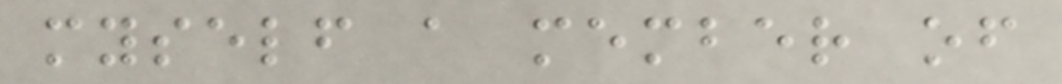myself a member of
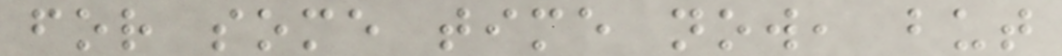for some time now, but
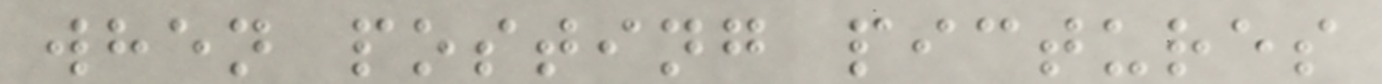when posting pictures
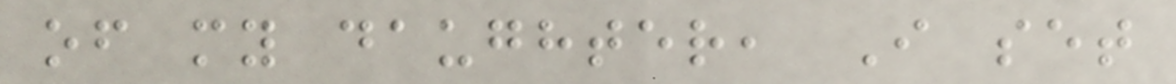of my daughter, I set
